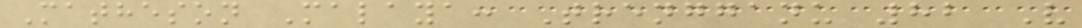Matheson Malaya: Trengganu 82 V
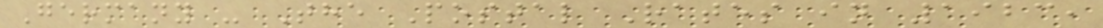Germany - The Postal Rates in 1923,
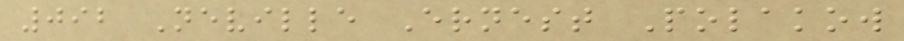092 Neville Ernest Polakow
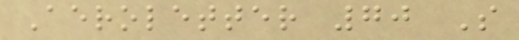Aeroletter 70 S
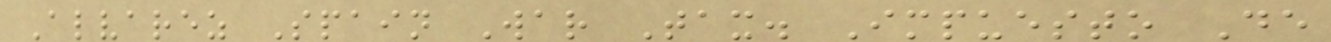Alvarez Spain War Tax. Impuesto De
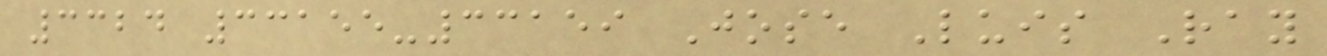3324 33155-33159 Jose Luis Ray
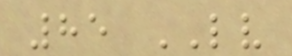85 LV
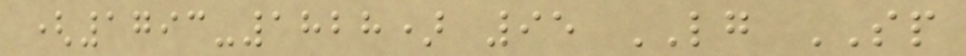(1793-1828) 95 LG SP
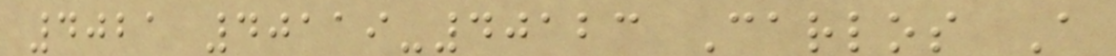4021 40119-40123 Carlos A
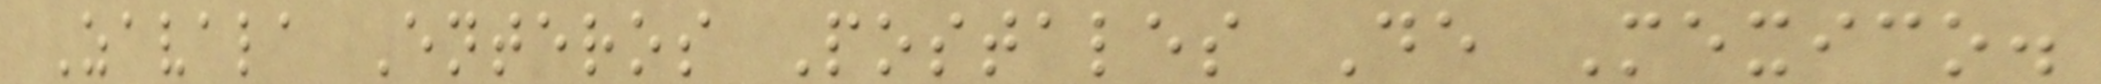Zavala Enteros Postales De Mexico.
